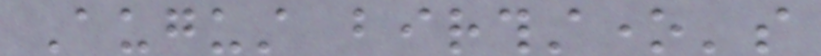August birthstone's
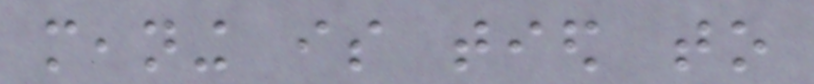meaning is tied to
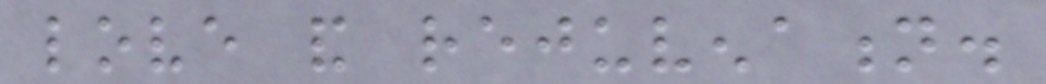love and rejuvenation.
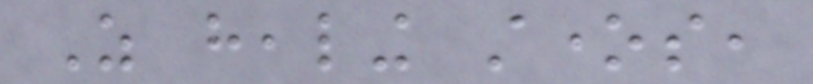As healing stones,
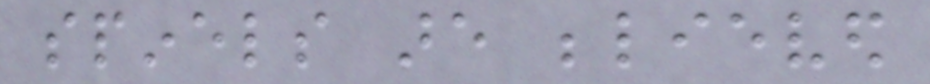spinels are believed
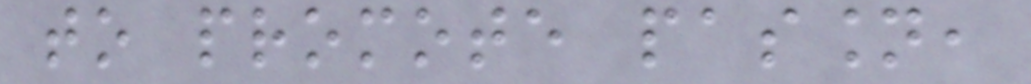to promote passion,
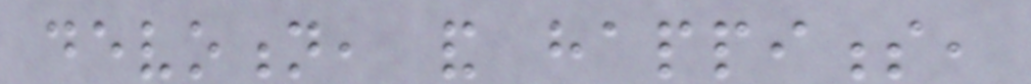devotion, and happiness,
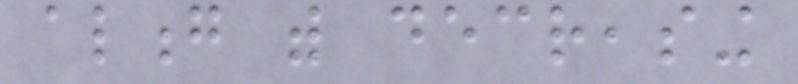along with decreasing
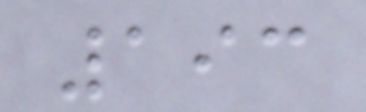193
